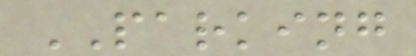PARKING
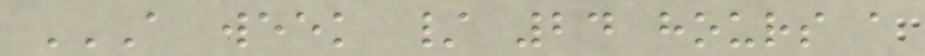A WEEK / 24 HOURS A
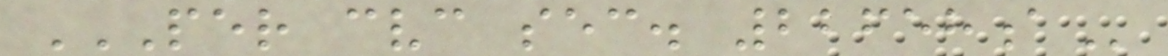PER CVC SEC. 22658A
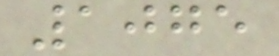1075
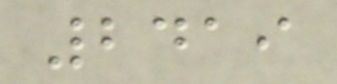2419
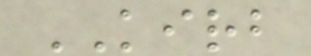KIRB
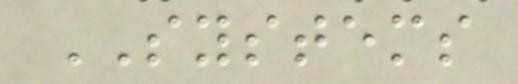SYSTEMS
